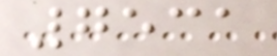7531
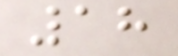18
